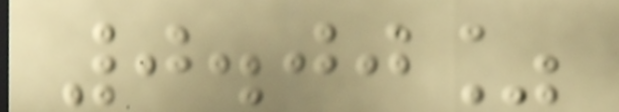0.00%
